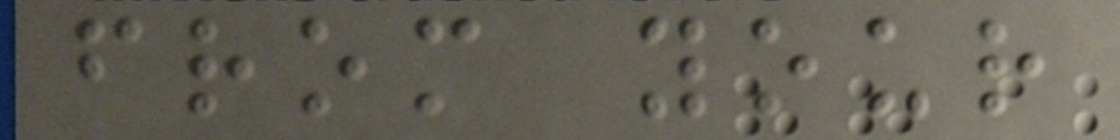from your
